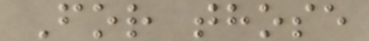For those
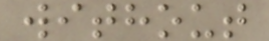without
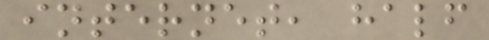internet, half
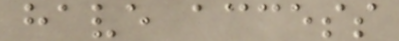have access
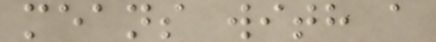means with a
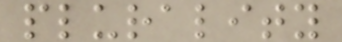plurality
